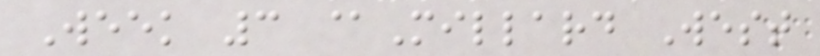Week 3 @Millard West
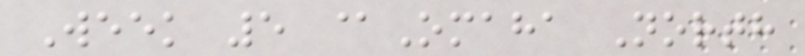Week 5 @Omaha North
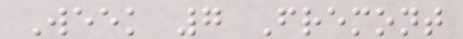Week 7 Fremont
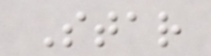Star
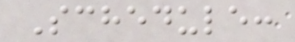Schedule:
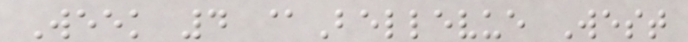Week 4 @Bellevue West
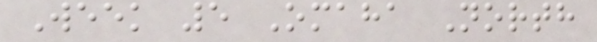Week 5 Omaha North
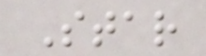Star
